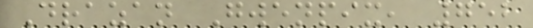Drazan Gwenpix, 752
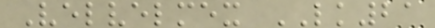Velvelmex LK21
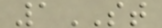1ST
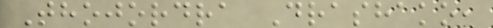Thojordra Drashako,
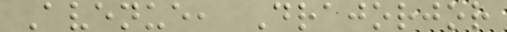Avenue, Drajorjor
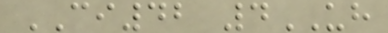CI42 4UH
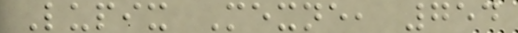Lupix Mexne, 754
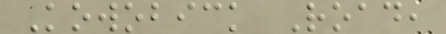Kowobick Road,
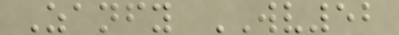Zanfy WV52
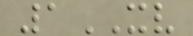1XV
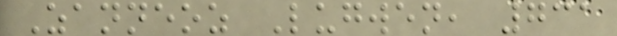Zanneoz Lugwen, 731
